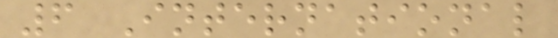6 International
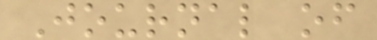Journal of
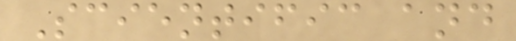Scientific and
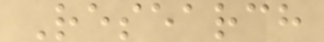Research
